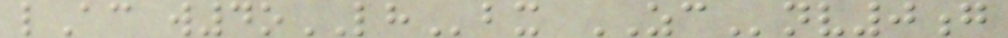lAc w4oLHbx ZCnv0g
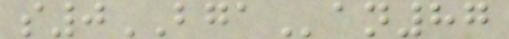s0BGAan87
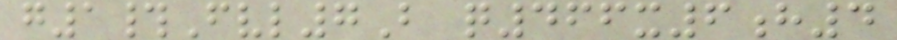g1#Fvl7B q466x6h4
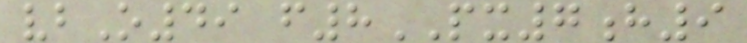vbO49 f8PX7h9
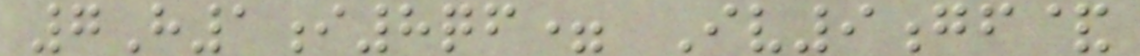7H1i8qf= Iv9gf&
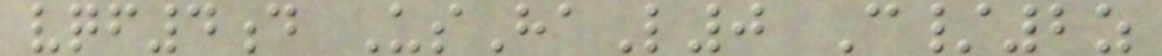vqf4d UsHaL0 C/2z
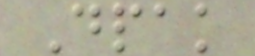Dpak
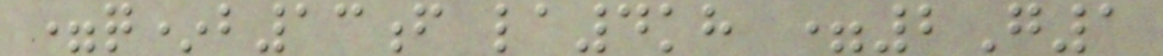=q*b13f la4kh =2G1
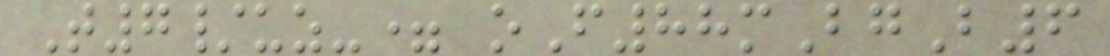T7/uz-= oF88mBgB6
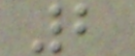2
